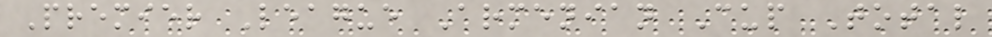Premier League Armenian Cup Total
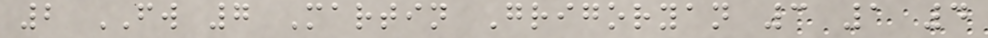2 FW 7 Martin Grigoryan 3 1 4
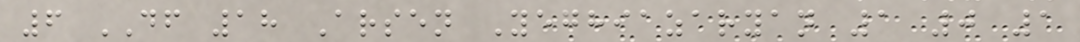6 DF 18 Arsen Yeghiazaryan 1 0 1
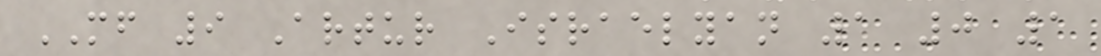MF 9 Artur Israelyan 1 0 1
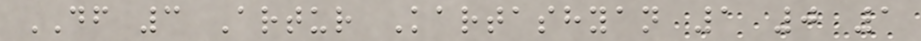DF 3 Artur Kartashyan 1 0 1
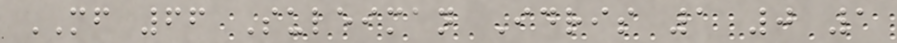MF 66 Suleiman Idris 1 0 1
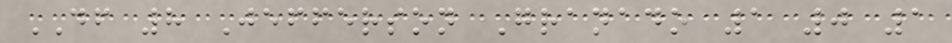DF 8 Jefferson Granado 1 0 1
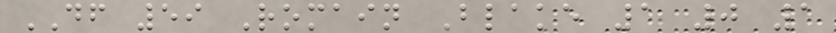DF 59 Romain Blake 1 0 1
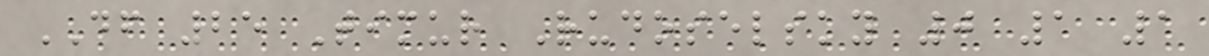DF 25 Timur Rudoselsky 0 1 1
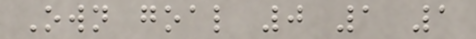Own goal 0 1 1
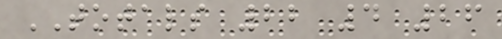TOTALS 22 4 26
